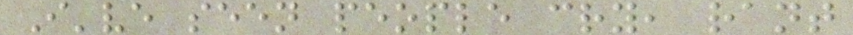I've seen people cry, rant
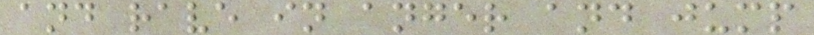and rave in anger and jump
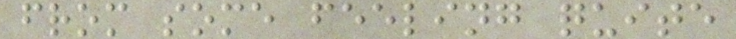from some feeling quite
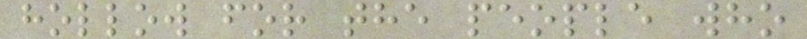hollow for the people who
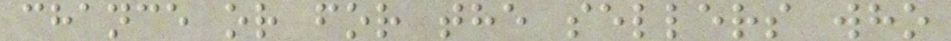chance or for the sellers who
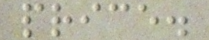price.
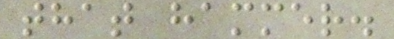that hammer.
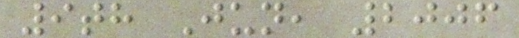9th Jun, 2006
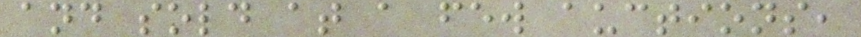and sold at a few auctions,
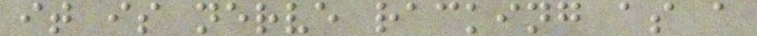it is nerve racking as a
